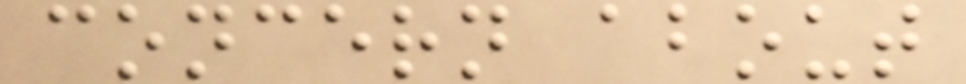concern about
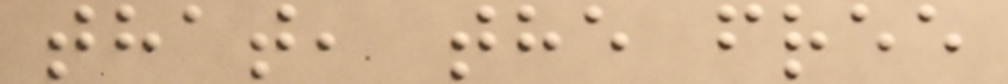that, the free
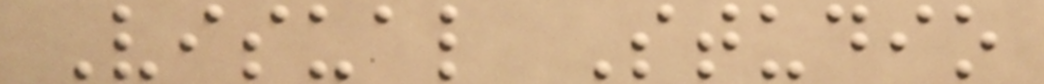Visual Studio
